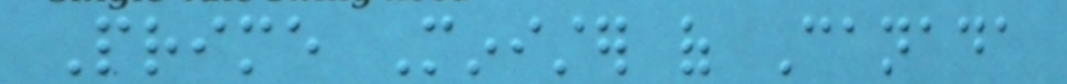Prime Minister of Canada
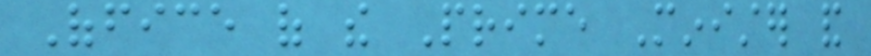Office of the Prime Minister and
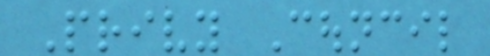Privy Council
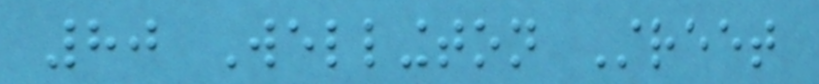80 Wellington Street
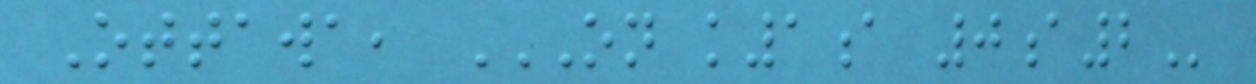Ottawa, ON K1A 0A2
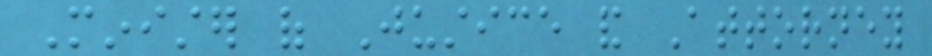Minister of Justice and Attorney
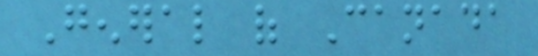General of Canada
